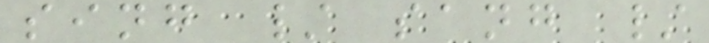sing / sang /
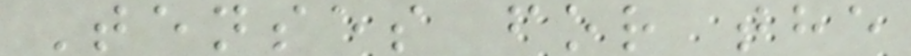Tenses for the
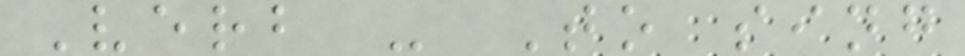Verb - To sing
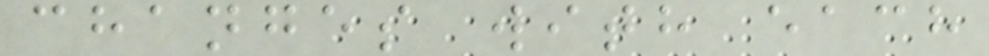changes with each
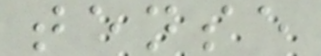tense
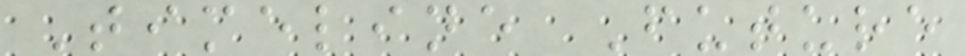Timeline Future
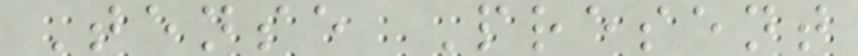Tense Present
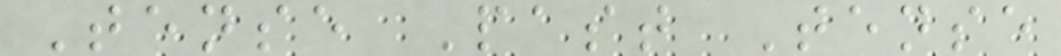Tense Past Tense
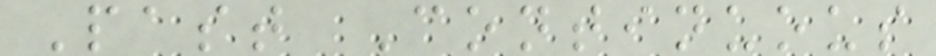Past Continuous
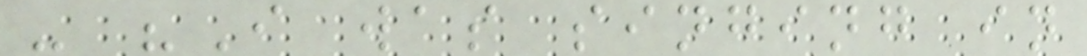- "I was singing in
